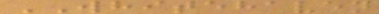WHITEHAVEN
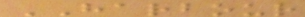HARBOUR
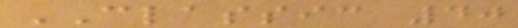CLASSIC 40
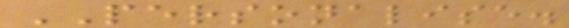PERSONALISE.
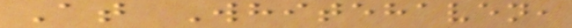At Whitehaven,
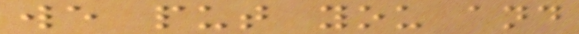we put you and
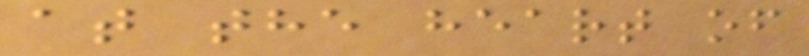at the heart of
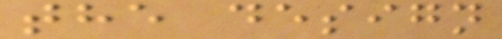the design
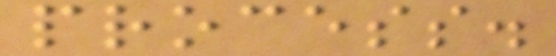process.
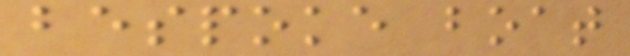bespoke boat
